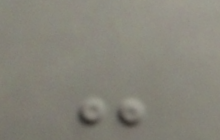-
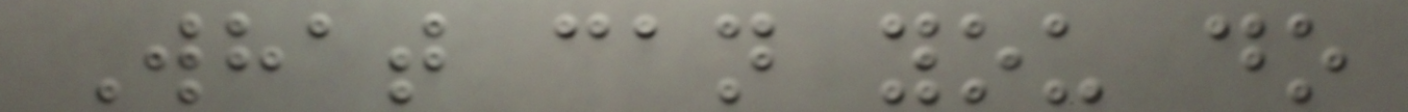What can you do
